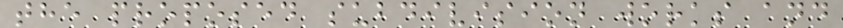the proposed subdivision works and
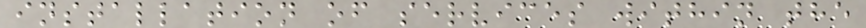installation of services within the
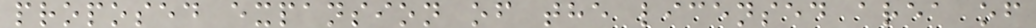proposed expansion of the licensed area of
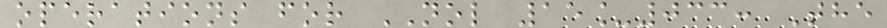operations for NOL 15_033: The
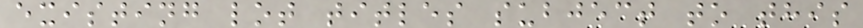existing lot titles subject to this
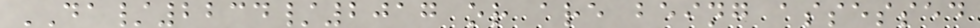DA/2234/2017 or are being assessed
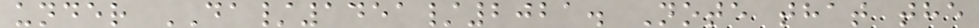under DA/1451/2021. Note that the
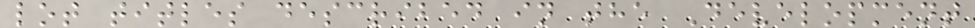lot titles described in the Development
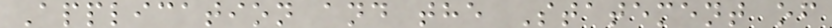Application and the Statement of
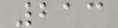213
